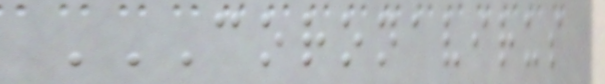CORONAVIRUS
